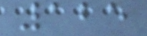125
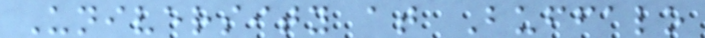University at Buffalo
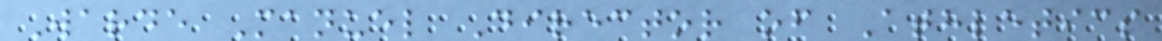Warde Manuel Director of Athletics
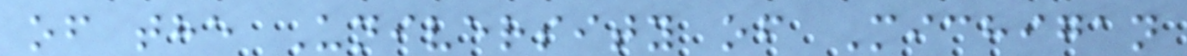of the University of Michigan
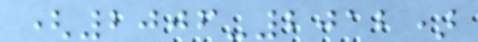(2006-2012)
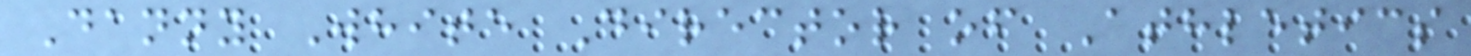Danny White Director of Athletics
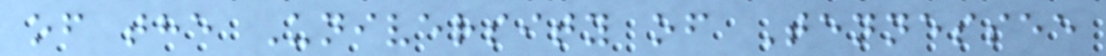of the University of Tennessee
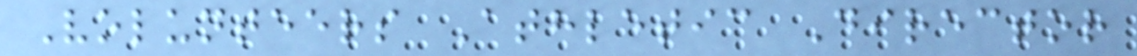Volunteers Athletic Director
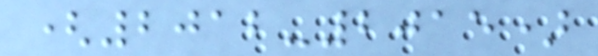(2012-2015)
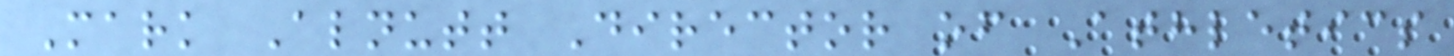Mark Alnutt Director of Athletics
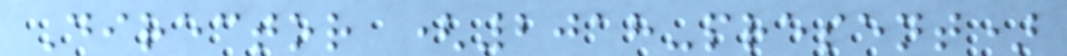Director (2018-present)
